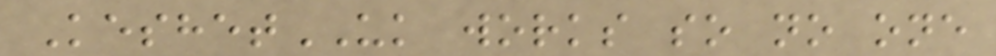KeshetUK works so no one
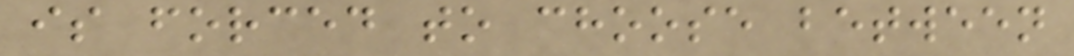is forced to choose between
